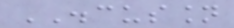DISCUSSION
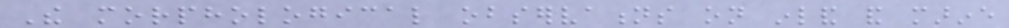The morphological observations on inland and marine
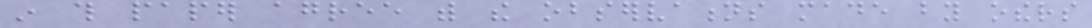in this paper agree with the observations made by others
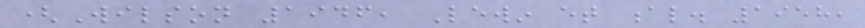(Wilson 1946, Lewin et al. 1958,
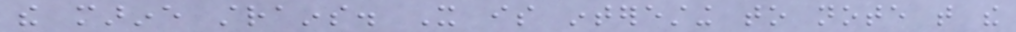the marine strains. It is interesting to note that the
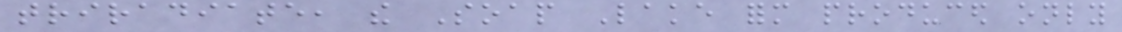triradiate, the Soap Lake form produced only
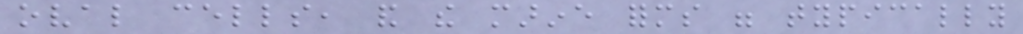oval cells, and the marine forms were typically
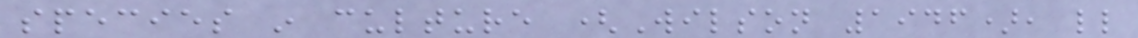species in culture (Wilson 1946), little
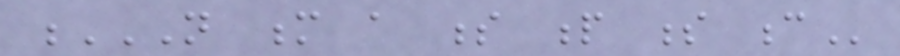N M A S P S C
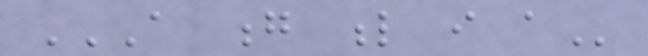A G L I A
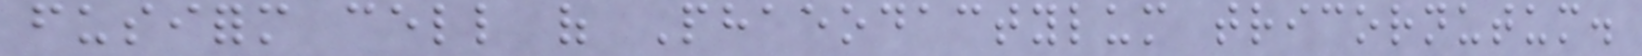fusiform cell of Phaeodactylum tricornutum.
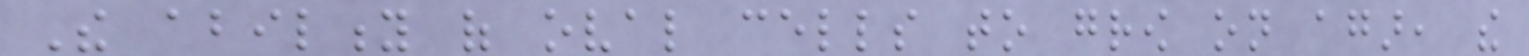The ability of oval cells to grow on agar, the
